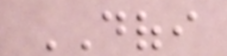DOFI
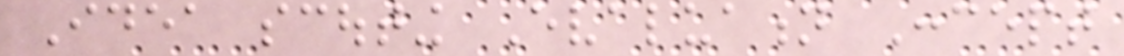Idea scouting Evaluation Concept
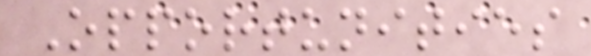Opportunities
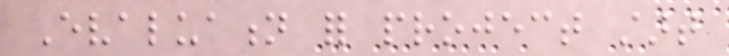Evaluation for project start
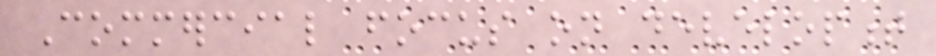Commercial focus on development
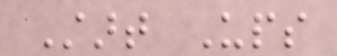Start Ups
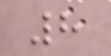8
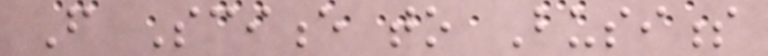From Science to Business
